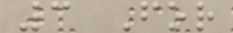3 For
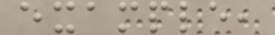example,
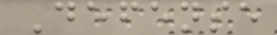Defense
